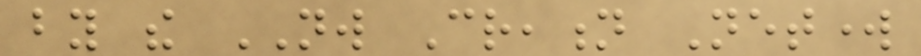by the NW Creation Network
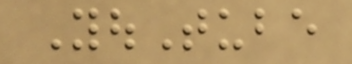YouTube
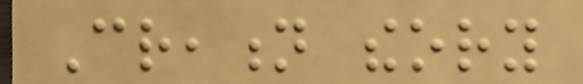Creation theory
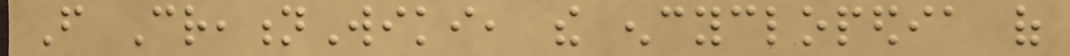From CreationWiki, the encyclopedia of
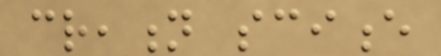creation science
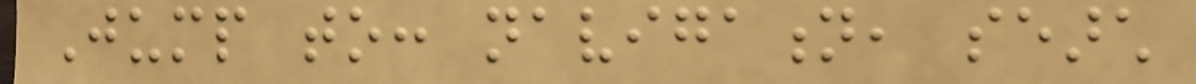Jump to: navigation, search
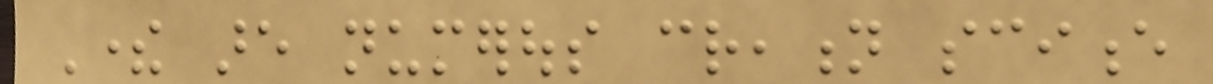There are numerous creation science
